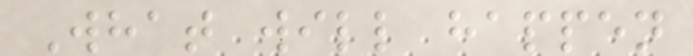What will happen
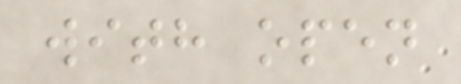with open
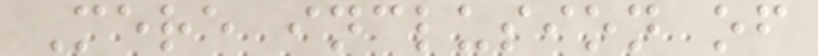Mere inclusion of
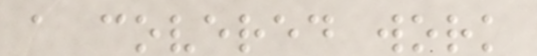a covered work
